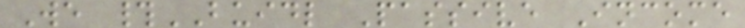We #BUIDL Passive Income
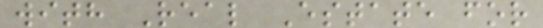with Real Estate for
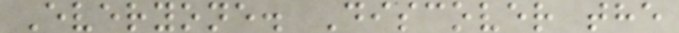Everyone. Discover the
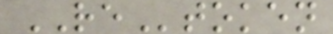REtoken
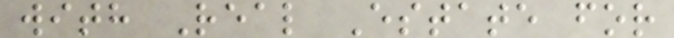with Real Estate for
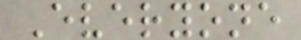Everyone
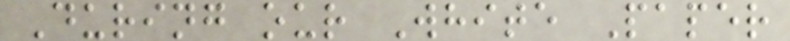During our White Paper
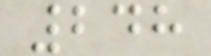248
